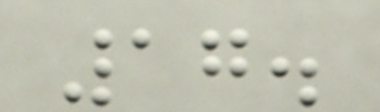17.
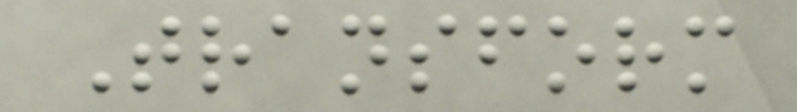Transform
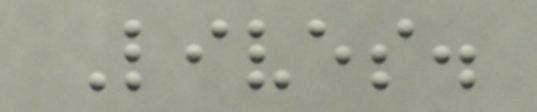Lives.
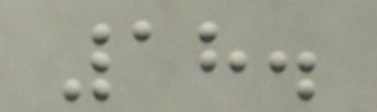18.
